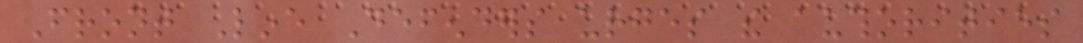Front Line Defenders urges the authorities
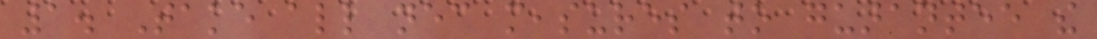1. Take all necessary measures to guarantee the
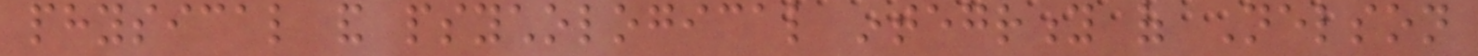physical and psychological integrity of Nelson
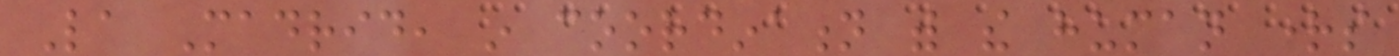La Madrid, in coordination with the human rights
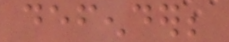defender;
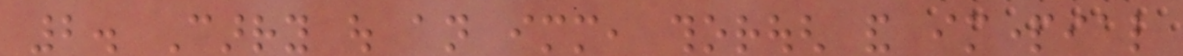2. Carry out an immediate, thorough and impartial
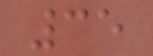35
